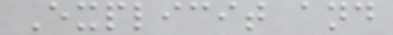Explicit and
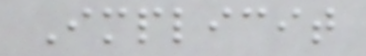Implicit
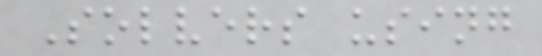Solvers using
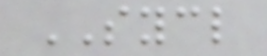SYCL
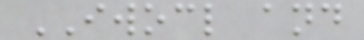IWOCL and
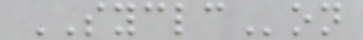SYCLCon
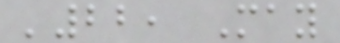'22, May
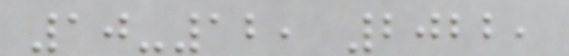10-12, 2022,
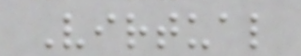Virtual
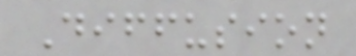Diffusion
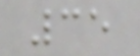35
